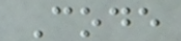Code
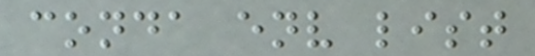conda env list
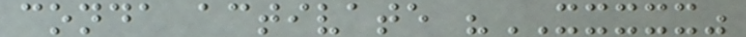conda activate "XXXXX"
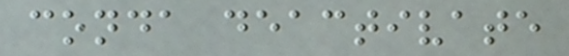conda deactivate
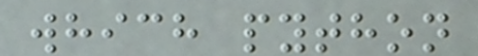which python
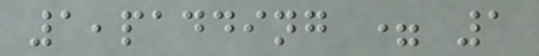1,padding = 1
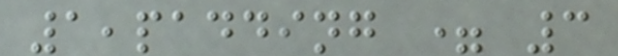1,padding = 3
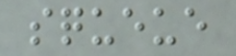squeue
